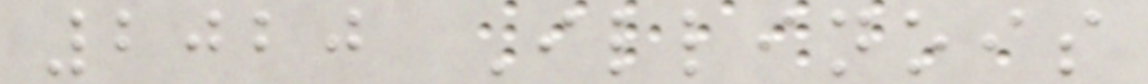2020 Illinois
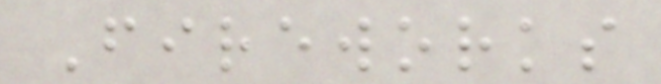Fireworks
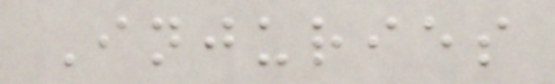Injuries
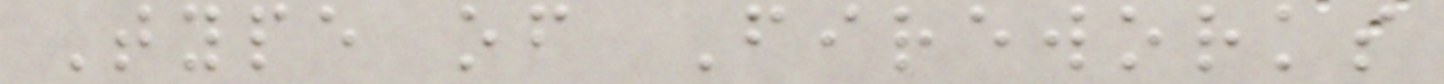Type of Fireworks
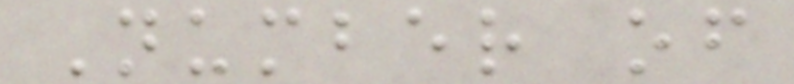Number of
